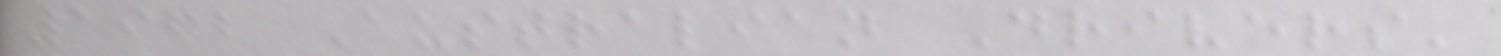1962 Australian Drivers'
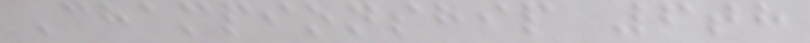Championship 6th
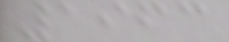1963
